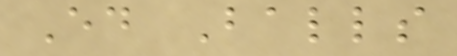Ed Balls
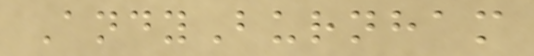AndyBurnham
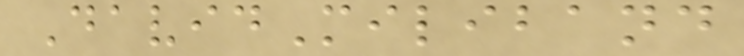DavidMiliband
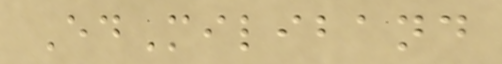EdMiliband
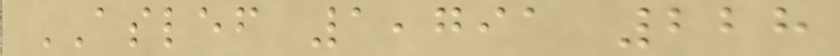ASLEF 1,791 228
